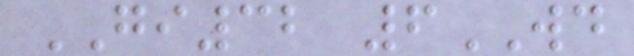GI32 6WD
